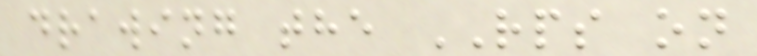drawing the RPS on
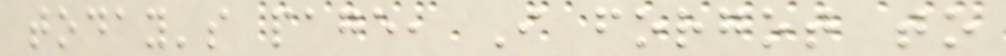today's page, I forgot to
